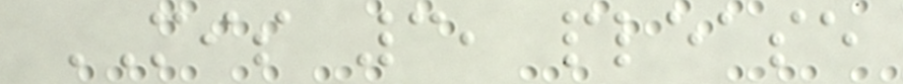MIS 3, please
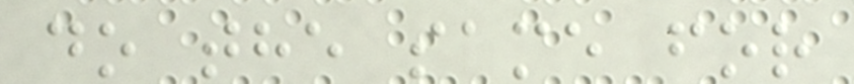do the same for
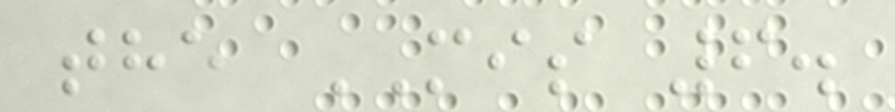the MIS 6.
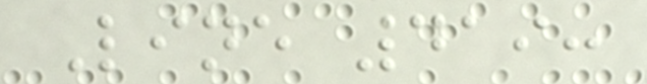Line 419:
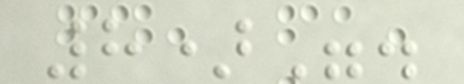8)".
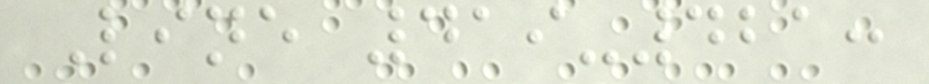Line 419-421:
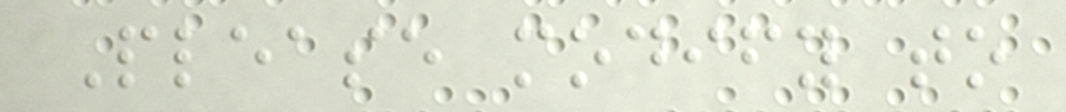Please modify to
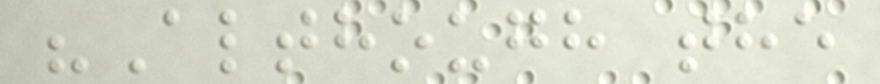"Although the
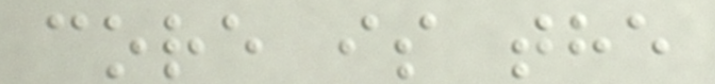core is the
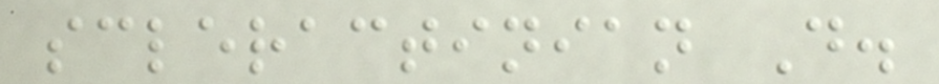scleractinian D.
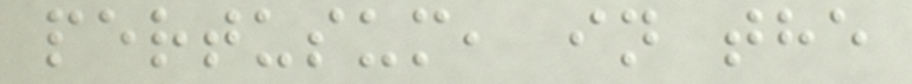pertusum, in the
